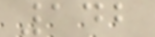142
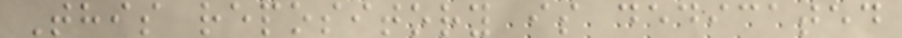This repository is dedicated
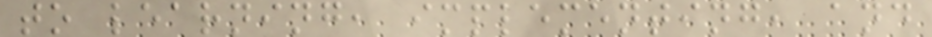to learning, implementing, and
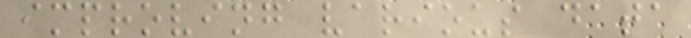improving various data
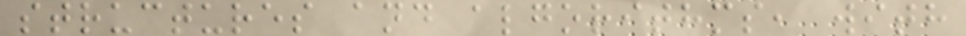structures and algorithms, with
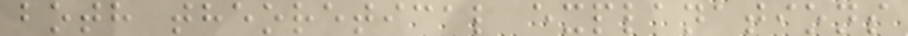both theoretical explanations
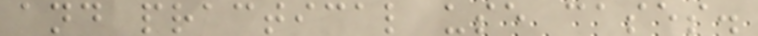and practical use cases.
